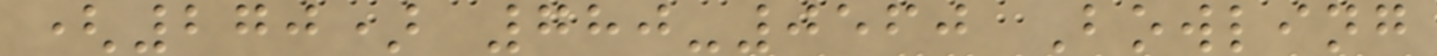(270) 780-0560 Bowling
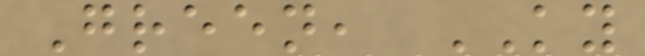Green, KY
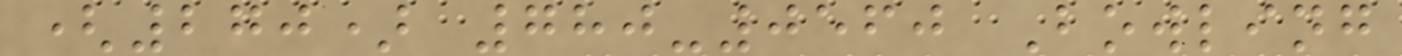(270) 780-0560 Bowling
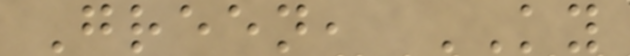Green, KY
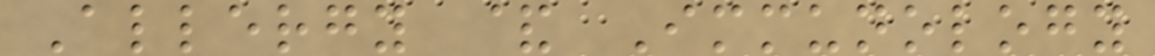Allergy & Immunology
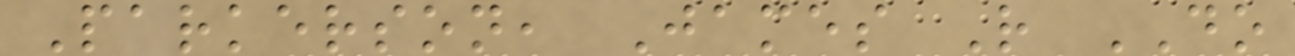Parkerson, James R DO
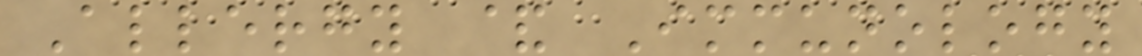Allergy & Immunology
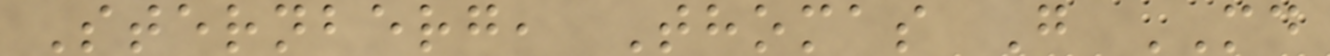Sternberg, Thomas G MD
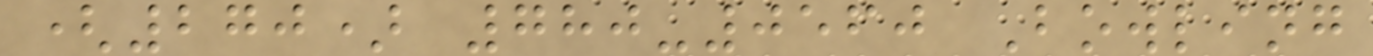(270) 780-0560 Bowling
